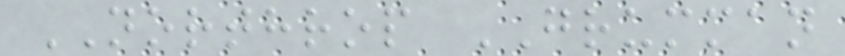NORTHROP GRUMMAN
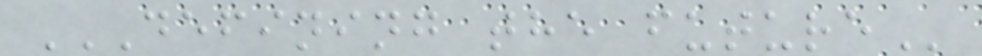DEFINING THE FUTURE
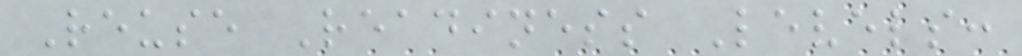Reuse Readiness Levels:
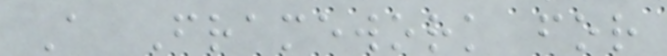A Framework for
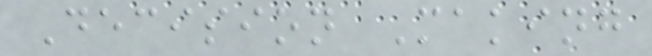Decision Making
